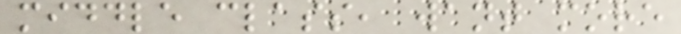middle class, want more
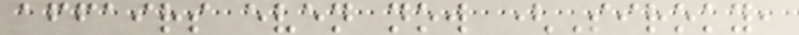affairs even now (Siroky,
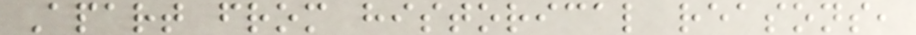Apart from historical reasons,
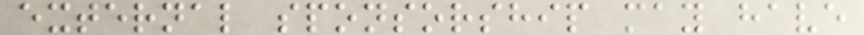external sponsorship may have
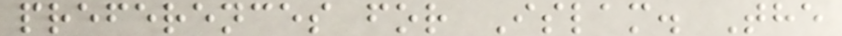preferences for Islam. The
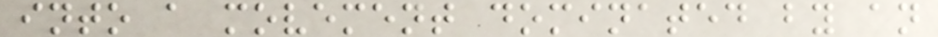into a movement dominated by an
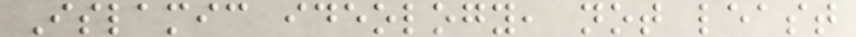Islamic ideology, not least
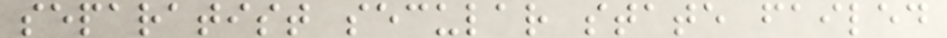separatist secular state failed
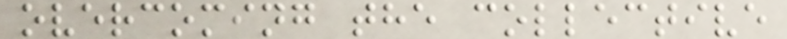overcoming the collective
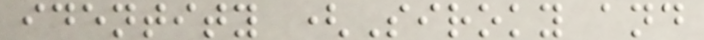identity (Siroky and
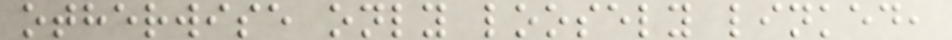otherwise only loosely linked,
